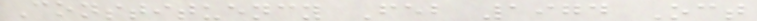Constituency Feb 1974 Oct
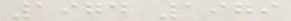1974 1979
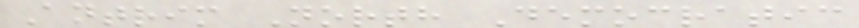Antrim North Democratic
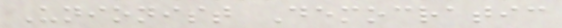Unionist Democratic
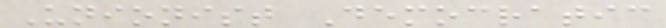Unionist Democratic
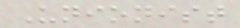Unionist
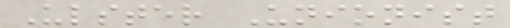Ulster Unionist
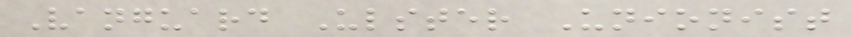Vanguard Ulster Unionist
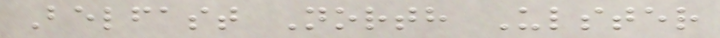Belfast North Ulster
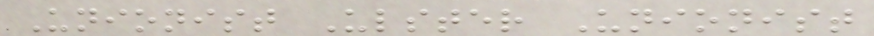Unionist Ulster Unionist
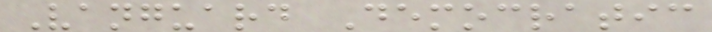Vanguard Democratic
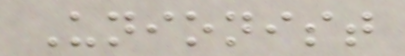Unionist
